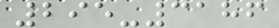295-3186
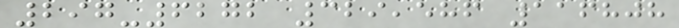297-6272 329,586 116808
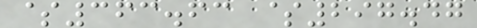$363.63 $297.47
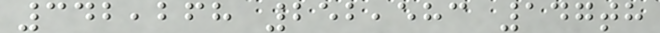342,268 252,583 147th
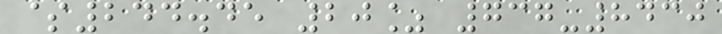$244.45 20% 737-8430
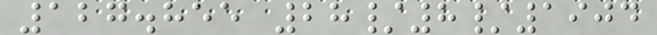127.855 28/8/1904
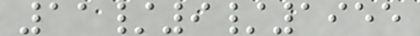11/9/1955
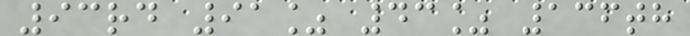93rd 91% 43% 136th
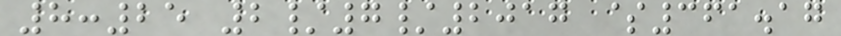8:25 2/7/2017 $361.17
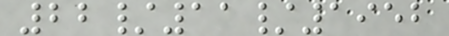22/11/1952
